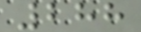288
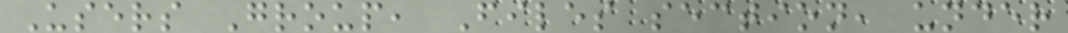Users Group, Files section, under
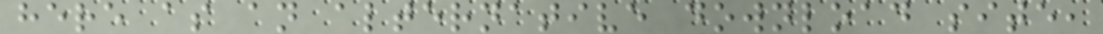here as an alternative download site,
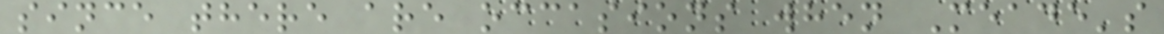since there are occasions when Meade's
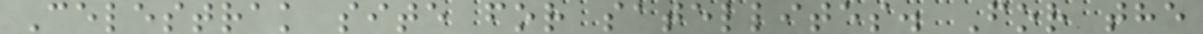Celestrak site for satellites. For the
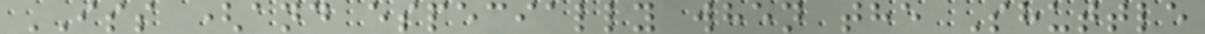ISS (and especially when the Shuttle
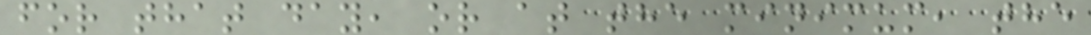for that day, or at the minimum, the
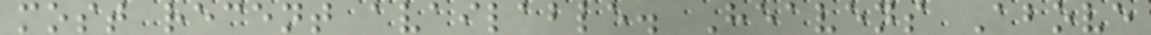most recent available. Heavens Above
